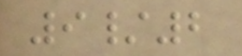9/2
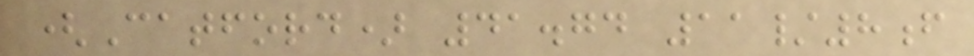(Catford) 41.74 11/8f
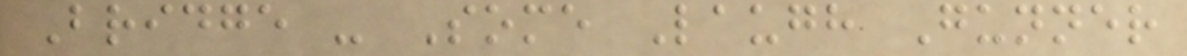Bridge - Some Laugh Gunner
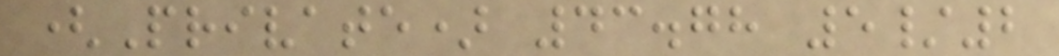(Private) 43.78 5/2
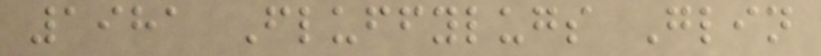1981 Fluffylugs Glin
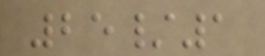25/1
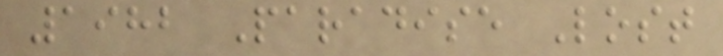1982 Paradise Lost
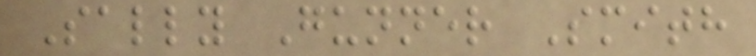Sally Gunner Smith
